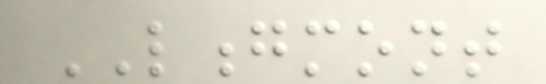LONGMONT
